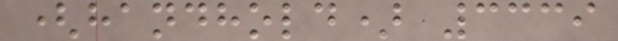(handhold) 3339
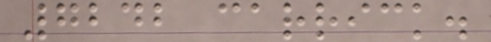7242 carrick.
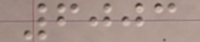6003
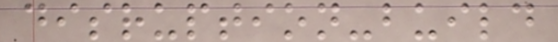disruption-build
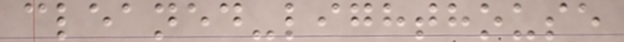cleaned-lighthouse
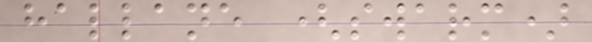hallane (swarm)
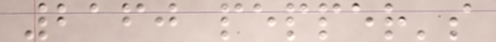2160 pepper's
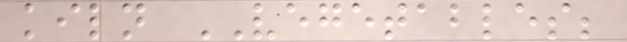kiln VEGETABLES;
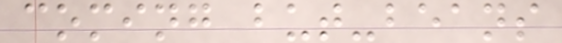coming but-beans
